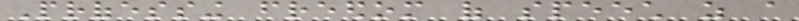Professing freedom of speech as a
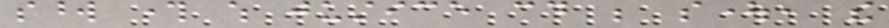sword through which justice could be sought, the
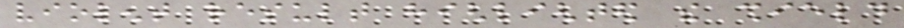violent result highlighted the shield
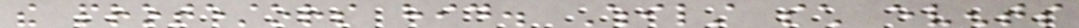the protestors hid. Whilst such events
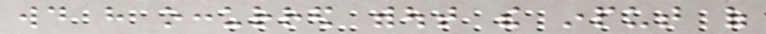would have occurred without the input of
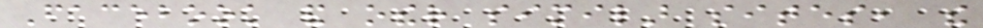Facebook and other similar sites, the
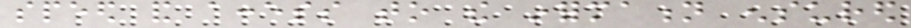speed and access to the information ensured
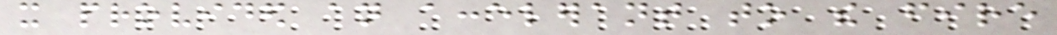it provided an accelerant to the fire
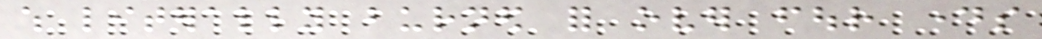which literally burned for over four days
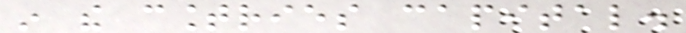in the countries capital.
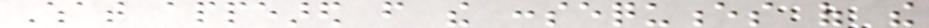What appeared from the consequences of the
